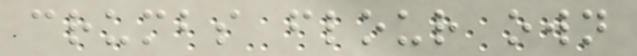crumbs flour own
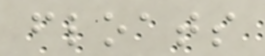floats
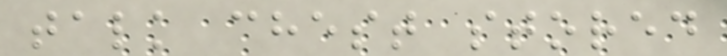talk chest stored
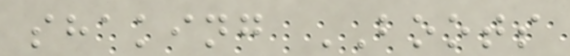shaking BOOTS
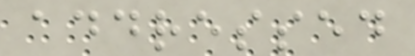addressed
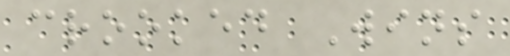crooked Wins
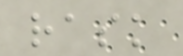rask
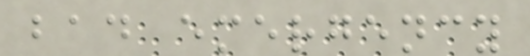bad emergency
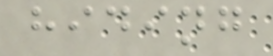hiding
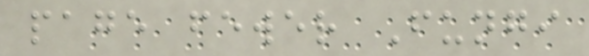page fewer Fungi
